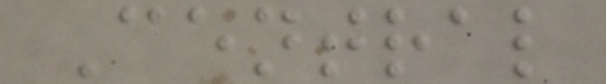Central
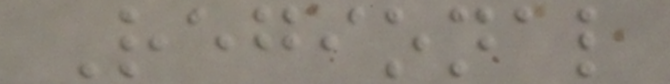Regional
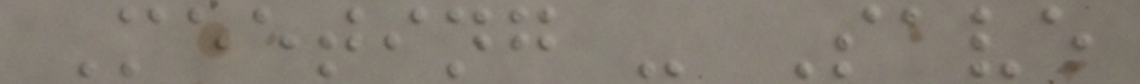Meeting - Save
